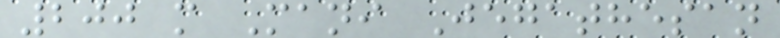200 m Mani Jegathesan
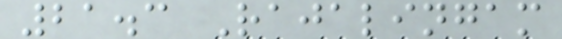21.3 Rajalingam
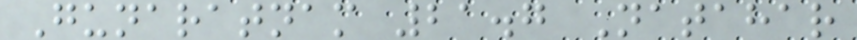Gunaratnam 21.7 Natahar
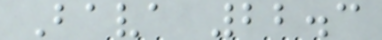Bava 22.3
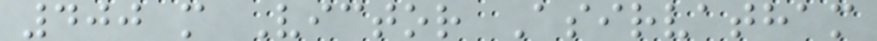400 m Victor Asirvatham
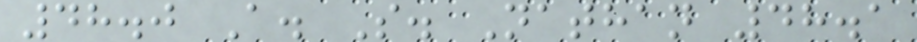48.0 A. S. Nathan 48.1
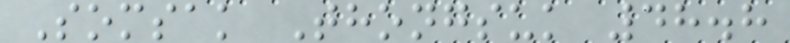Somsak Thongsuk 48.8
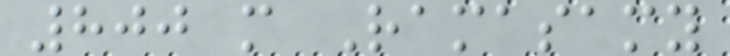800 m Ramasamy
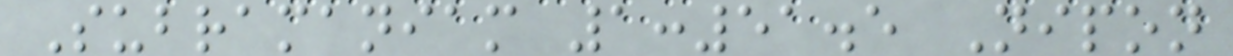Subramaniam 1:51.5 Nipon
